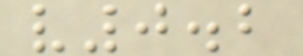v0.2
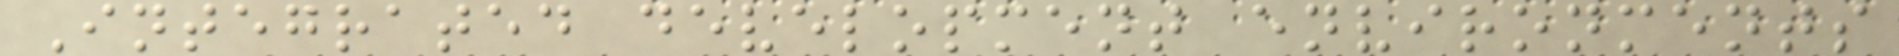Integrated development environments
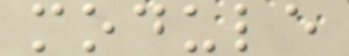module
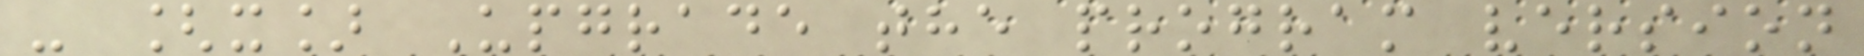- [x] Upgrade the program version
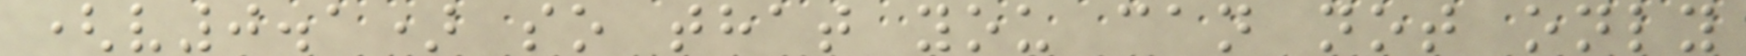(v0.1) so that you can not only
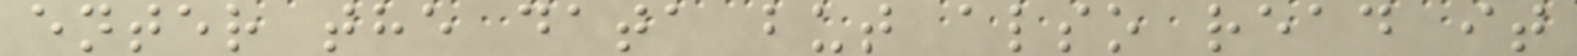enter the data but also read it
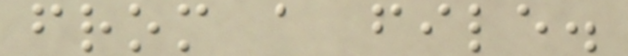from a file.
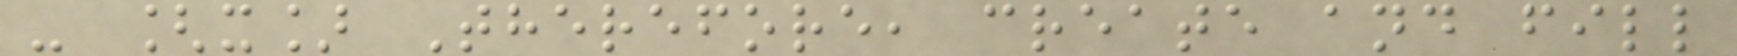- [x] Therefore, create and fill
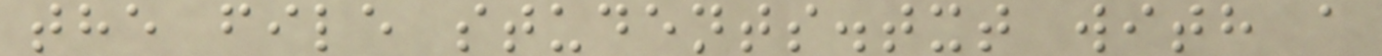the file students.txt with a
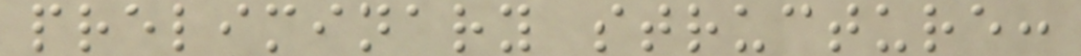preliminary structure:
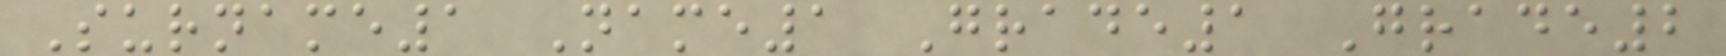Surname1 Name1 Grade1 Grade2
